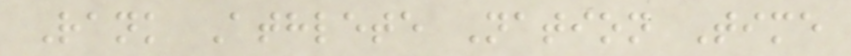Rank Athlete Nation Time
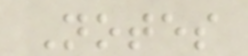Notes
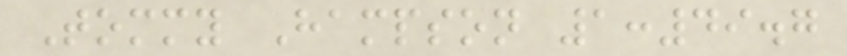Tommy Hampson 1:49.7
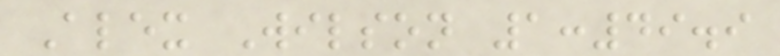Alex Wilson 1:49.9
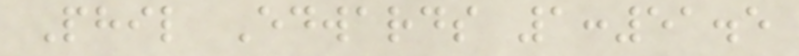Phil Edwards 1:51.5
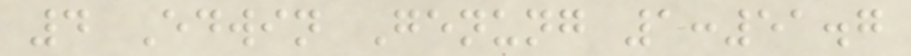4 Edwin Genung 1:51.7
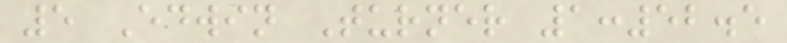5 Edwin Turner 1:52.5
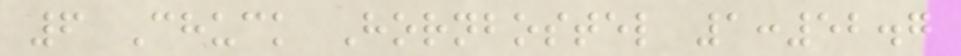6 Chuck Hornbostel 1:52.7
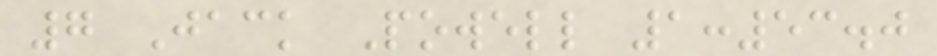7 Jack Powell 1:53.0
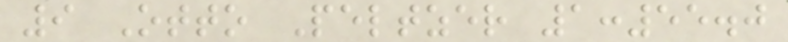9 Otto Peltzer 1:55.0
